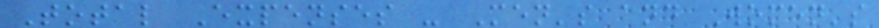Total Expenses - Men's and Women's
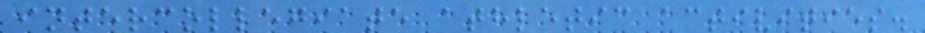intercollegiate athletic activities.
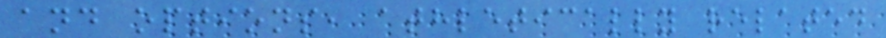and options, athletically related
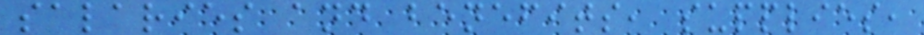salaries and benefits, supplies,
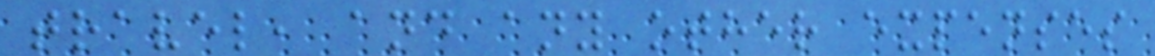travel, and any other expenses
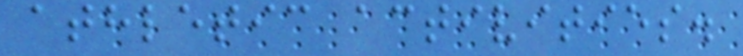athletic activities.
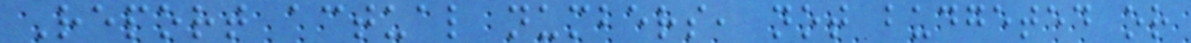Report actual numbers, not budgeted or
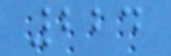224
